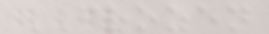FROZEN
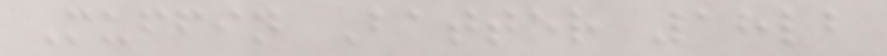Muffin Batter 18lb
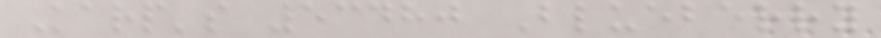Karp's 53480 Blueberry
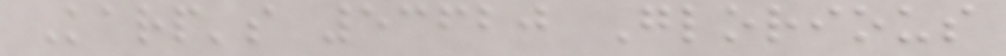Karp's 53620 Glorious
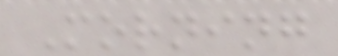Morning
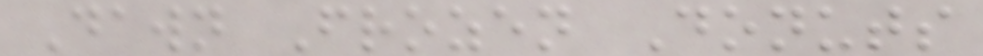Dawn Frozen Donuts
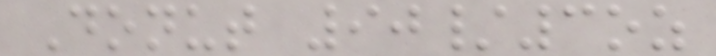Donut 90/3oz
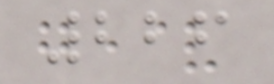226
